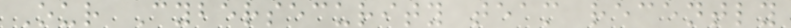Our Cybersecurity team recently
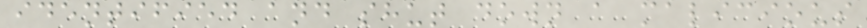identified and shut down a malicious
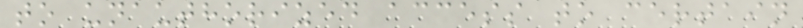to unauthorized access to certain
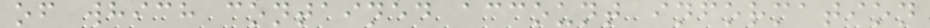of which contained account information
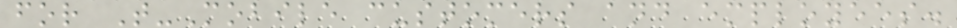for T-Mobile customers and employees.
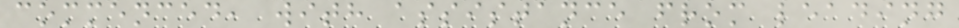commenced, with assistance from leading
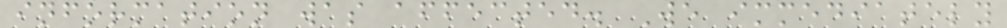information was affected. We immediately
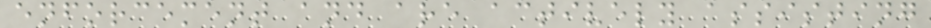enforcement and are actively assisting
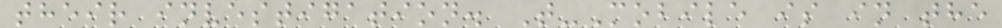their investigation. T-Mobile is in the
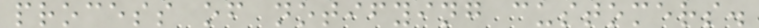process of notifying customers.
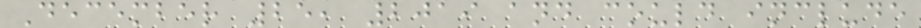December 25, 2019 and could include
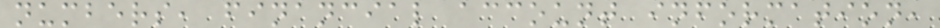numbers, financial account information,
